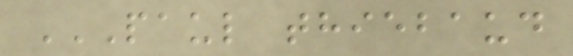PAUL THIEBAUD
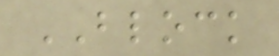BLOCK
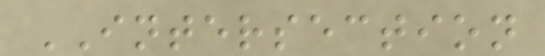INTERSECTION
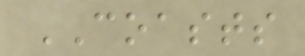COASTS
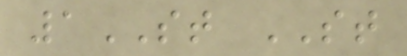1ST ST
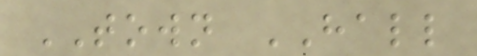TOWN HALL
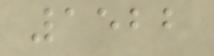1522
